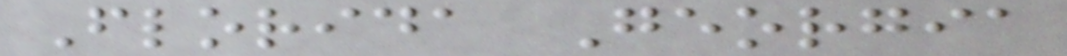Florida Georgia
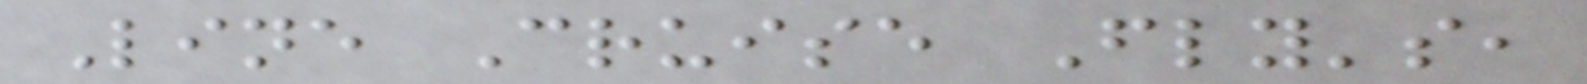Line Cruise Fly's,
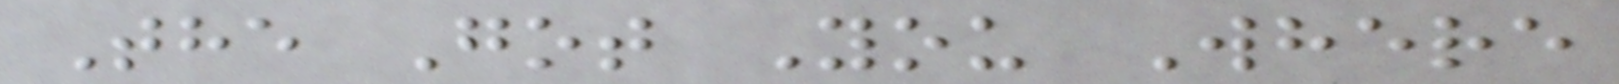The Got You Where
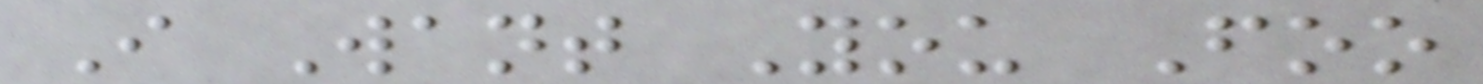I Want You Foo
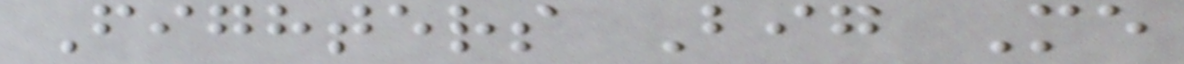Fighters Big Me
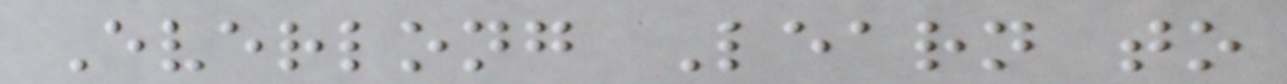Everlong Learn to
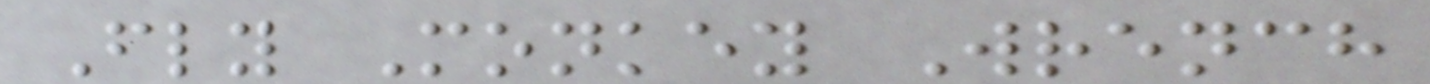Fly Monkey Wrench
